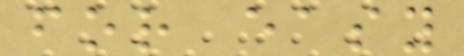for easy
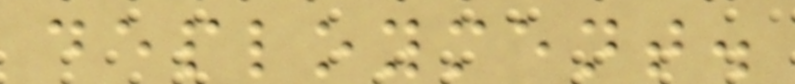deployment.
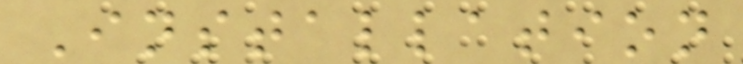Installation
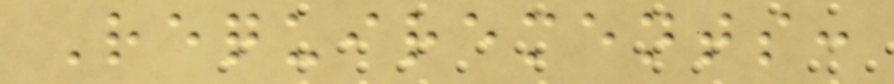Requirements:
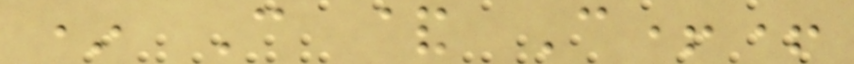* C & C++
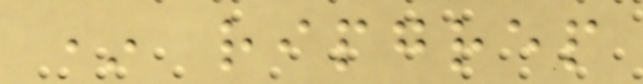* ripgrep
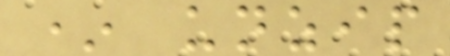* unzip
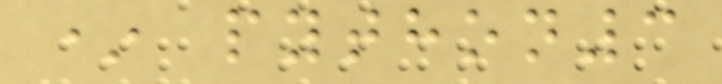* python3
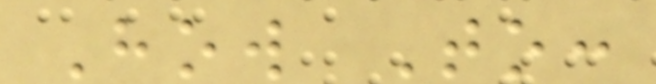How To:
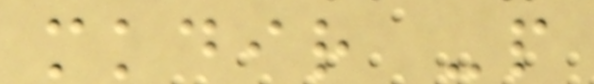mkdir -p
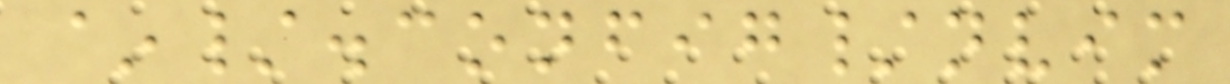~/.config/nvim
